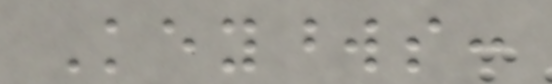Keywords:
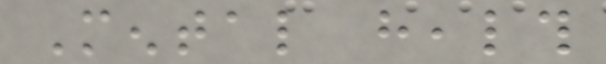Mental health
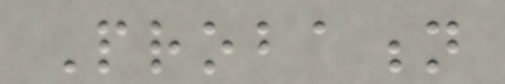Probation
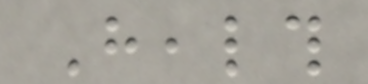Health
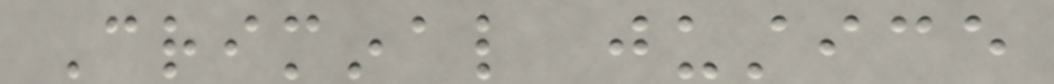Criminal justice
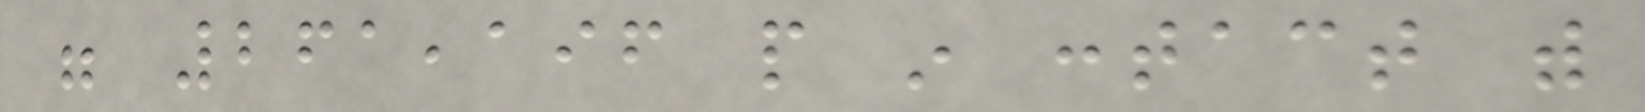were 261,196 people in contact with
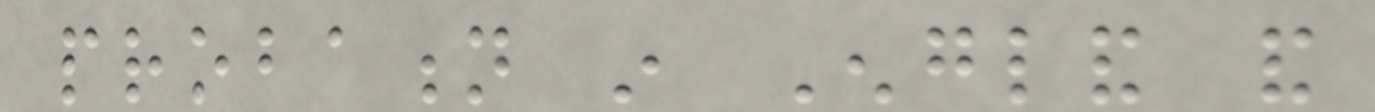probation in England and
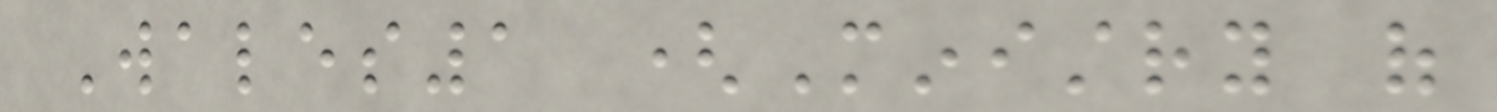Wales1 (Ministry of
